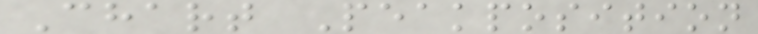Chart Peakposition
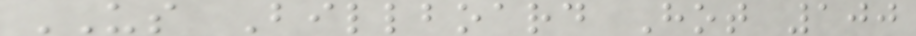US Billboard Hot 100
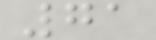71
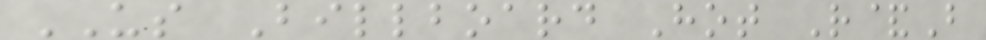US Billboard Hot R&B
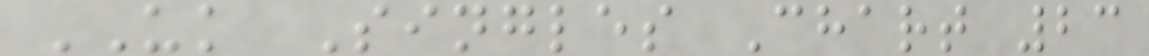UK Singles Chart 23
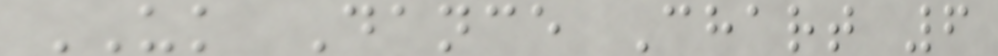UK Dance Chart 6
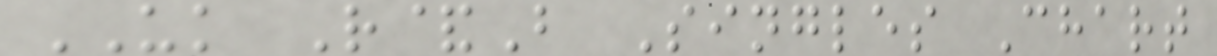UK R&B Singles Chart
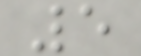5
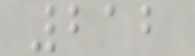212
